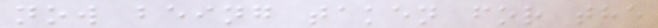now being taken for the
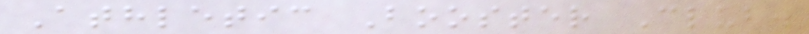Athletic Booster Club.
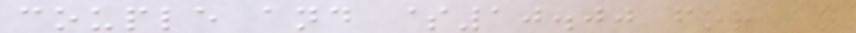couple and $10.00 for an
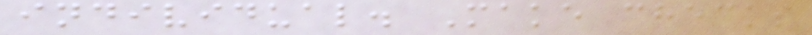individual. Make checks
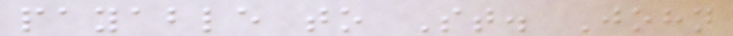payable to St. John
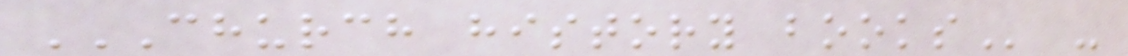CHURCH HISTORY BOOKS -
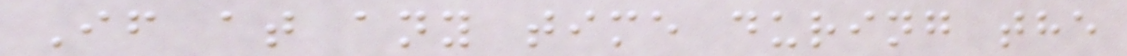If at any time during the
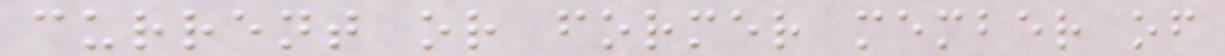current or former member of
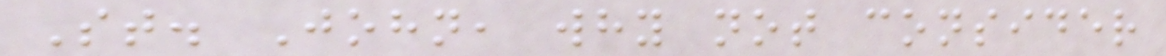St. John, why not consider
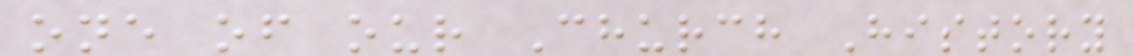one of our Church History
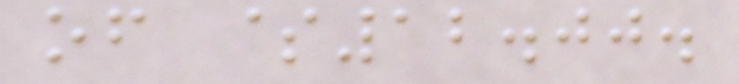of $12.00.
